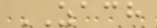ZACH
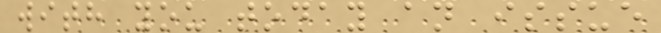with you today an issue
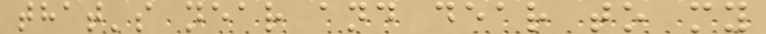that's near and dear to my
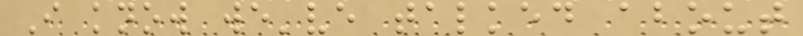I know we've talked about
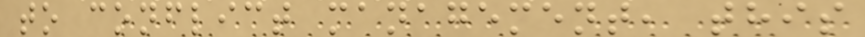to conflict management, this
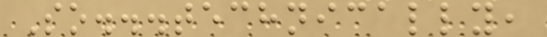So...technically,
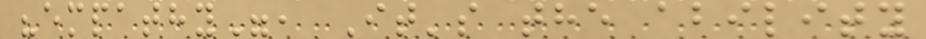"empathy", It's the ability
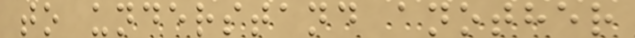to understand another
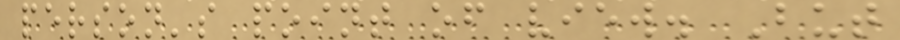person's point of view. But
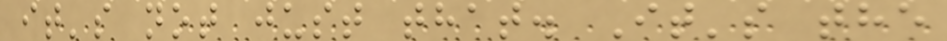it's not just that. It's the
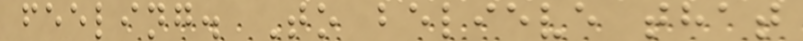feeling. To believe that
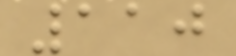110
